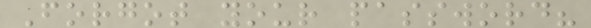Forgot your password?
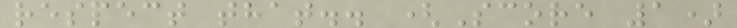respect that.. (Score 1)
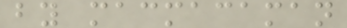by macmacaman
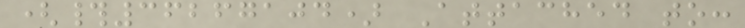(#36267104) Attached to:
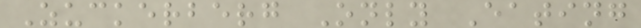Zuckerberg Only Eating
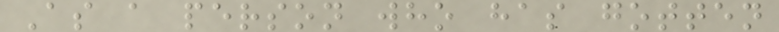As a person who has gotten
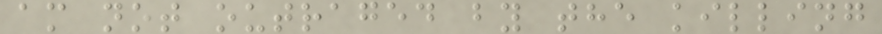am not outraged by the killing
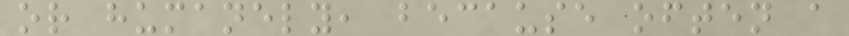or humanely, because often a
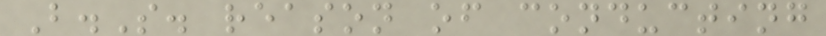B.S. reason of conducting
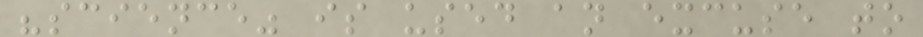"science" is used an excuse to
